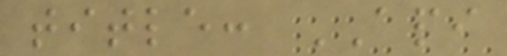title: API
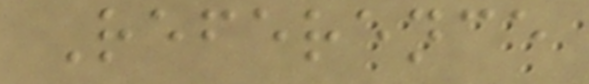Reference
